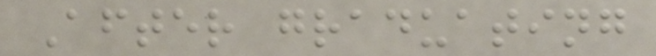After graduating
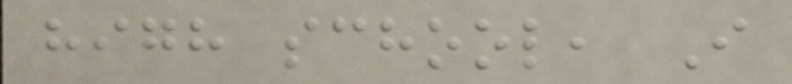high school, I
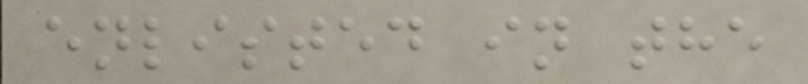enlisted in the
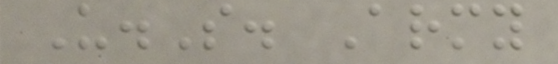U.S. Army
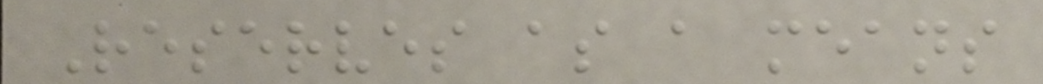Reserves as a means
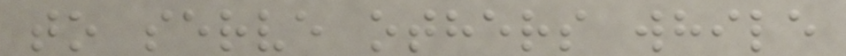to serve others while
